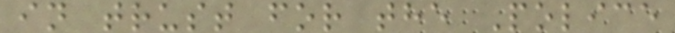in trust for the Police
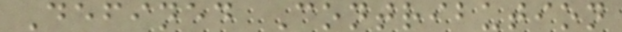Defined Contribution
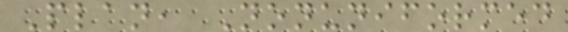Plan, Nonuniformed
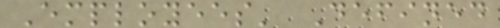Employees' Defined
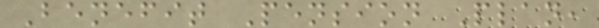Benefit Pension Plan,
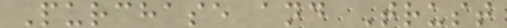Purchase and Trust
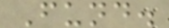Fund.
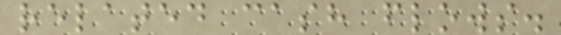related cash flows.
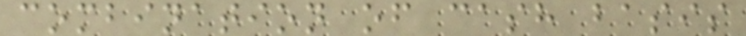combination of cash basis
